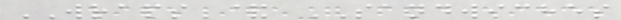WRAPS & SANDWICHES
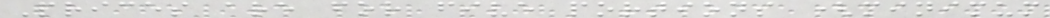Prices are for five portions (minimum
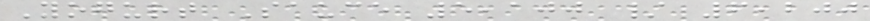Yogurt Sauce 5,100 / 6,200
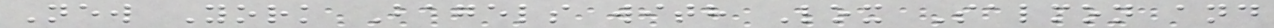New York Bagels with Lox Salmon and
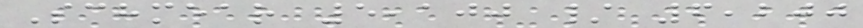Schmear 5,100 / 6,200
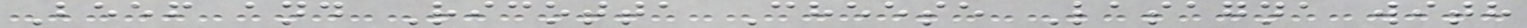Beef and Ricotta Cheese Lasagna with
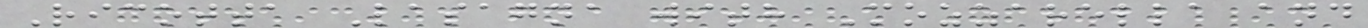Ricotta Lasagna with Mozzarella and
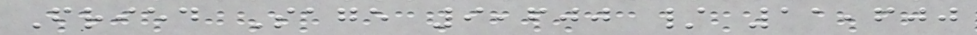Fried Sage 9,600 / 11,600
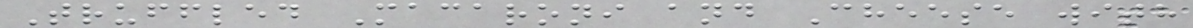Truffled Macaroni and Cheese with
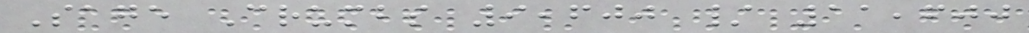Sage Crumbs 9,600 / 11,600
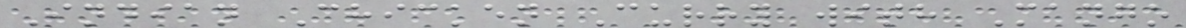Indian Chicken Curry with Mango
